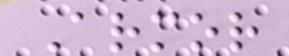Armor
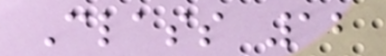Class 12
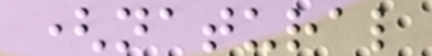(natural
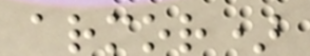armor)
